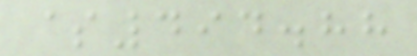$494.88
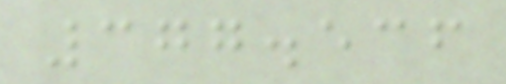377.536
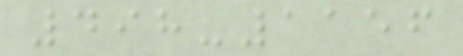498-1156
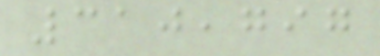310,797
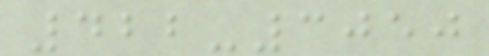422-3050
